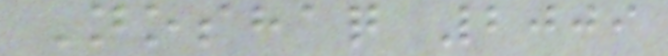Noshaq 2009
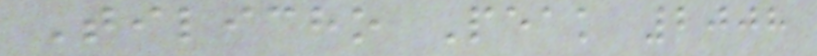Tilicho Peak 2008
